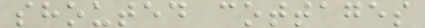shouted cottages
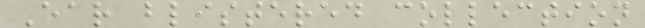Ear blistered collection
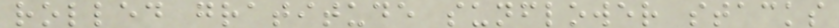rolled gratitude sunflower stacks
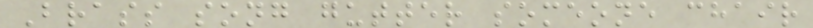Brass song gutter someone chair
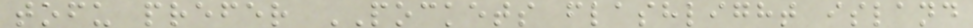tofu prefer POCKETS flashlight island
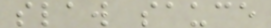slaw sauce
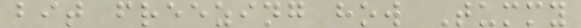bit freezing how Tummy
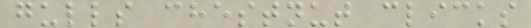gulls chestnut clicks
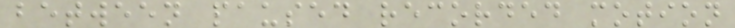between paused recorded motion
